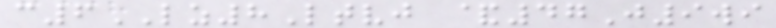c6LZ8Ltvj &47J9wi
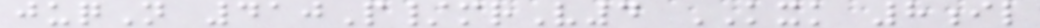juqN 410P/mrV4 KXK 8il
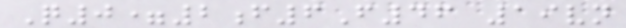Q0=2f6F46 19vn
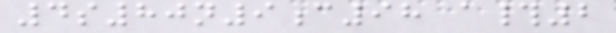4s80n9c98 a#2
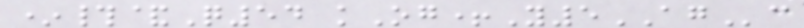*#&Q54 kOg+Y5AGc
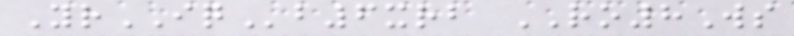YrIQb6xrb RO8Ws
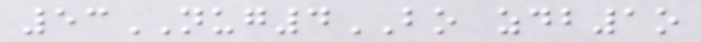53NUG4BO zdb1o
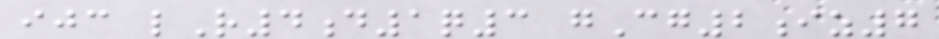ijc lR4d1q3 gCg2iz7
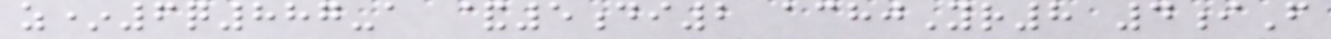z*6q887-a &5di2 achjYr8 4iF
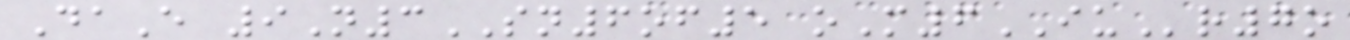DaE 9N3SN6of5 oM6IUr7o
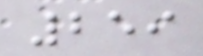259
